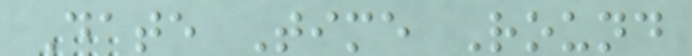Date Time Round
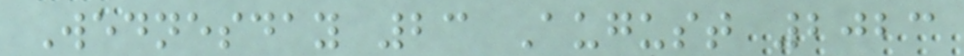Wednesday 23 August 2023
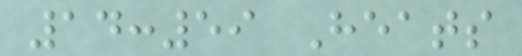14:59 Heats
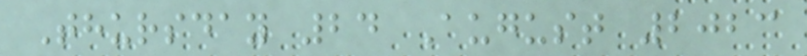Thursday 24 August 2023
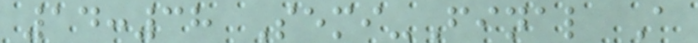14:38 Semi-Final A
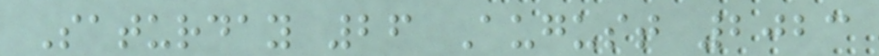Saturday 26 August 2023
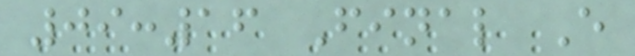09:16 Final E
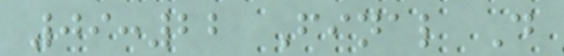09:22 Final D
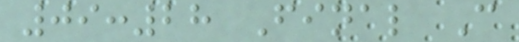09:28 Final C
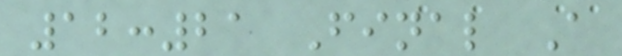12:21 Final A
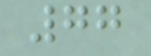77
